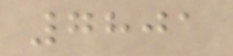7801
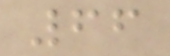66
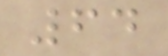64
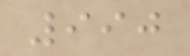990
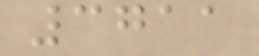3711
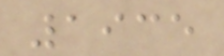1935
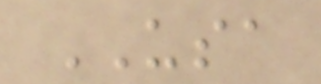USA
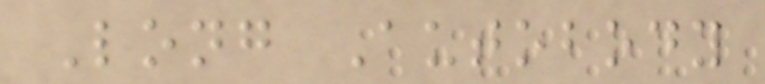Long Autobody
